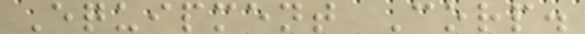Equipment Corp.
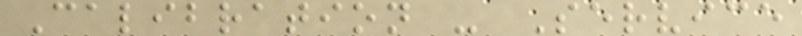Calibration - Service
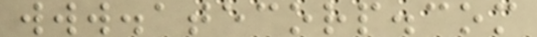www.atecorp.com
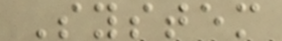System
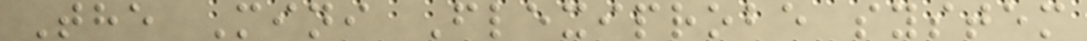The Mini Flexiprobe system
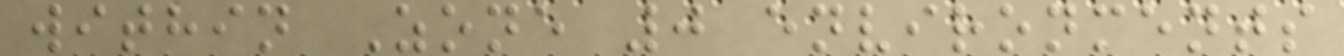within Zone 0 environments
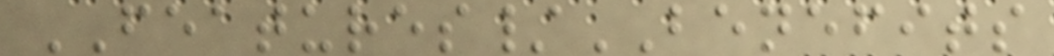FEATURES/BENEFITS
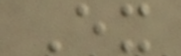Ex
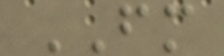FM
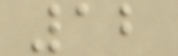12
